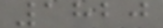1820
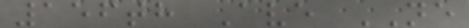156th Ave NE
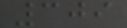309
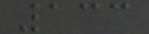133
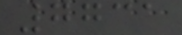7731
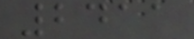2411
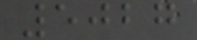5027
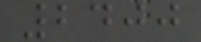2400
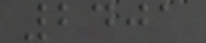2401
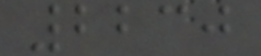2230
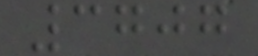3707
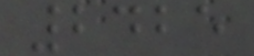2425
